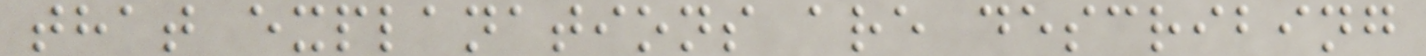that explanations are describing
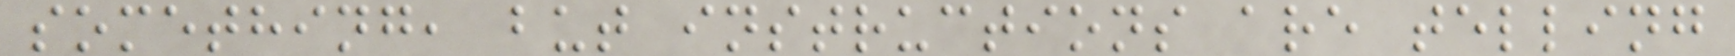something, but instructions are telling
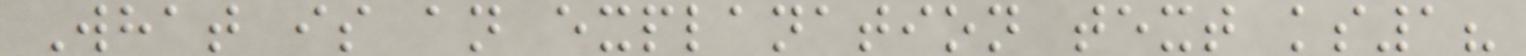What is an explanation text ks1?
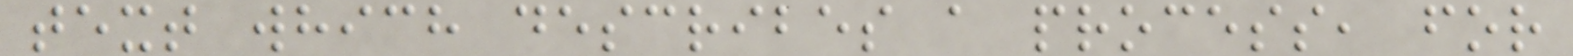text which describes a process, for
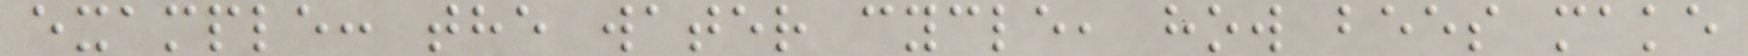example: the water cycle, how bees make
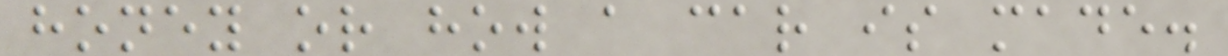honey or how a car is made.
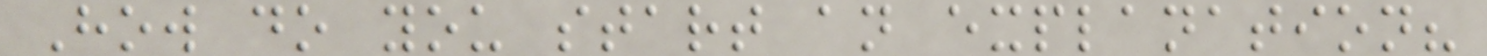How do you start an explanation?
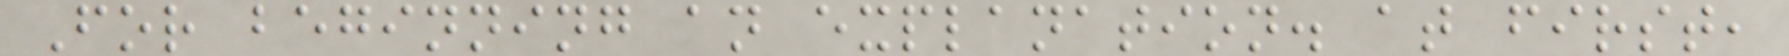For beginning an explanation. at first,
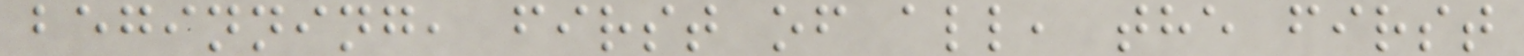beginning, first of all, the first
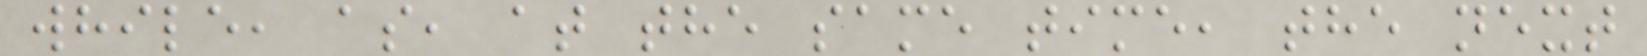while, as, at the same time, the next
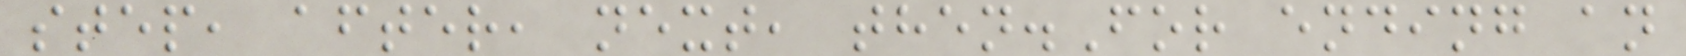step, after, next, then.For ending an
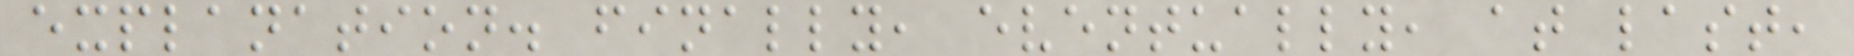explanation. finally, eventually, at last,
